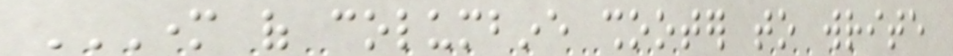MOTHER OF COLUMBINE SHOOTER TO WRITE
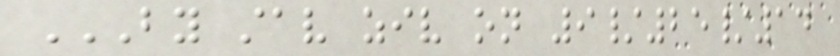BY STAV ZIV ON 9/25/14
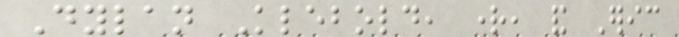Dylan Klebold, right, and Eric
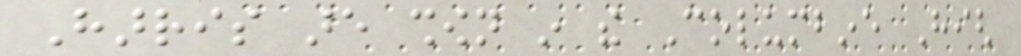Harris are shown in the Columbine High
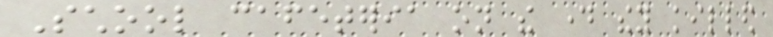School cafeteria on the day they killed
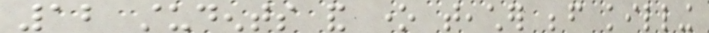12 students and one teacher before killing
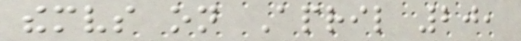themselves on April 20,
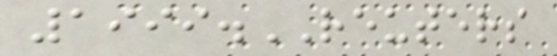1999.REUTERS
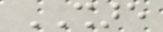SHARE
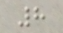8
